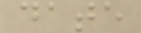date
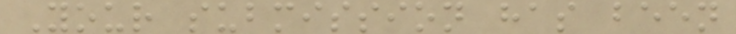Your submission has been
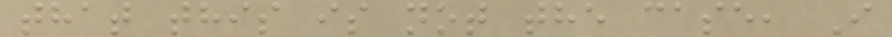that this is not the case, I
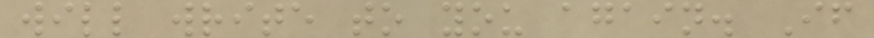will write to you again. If
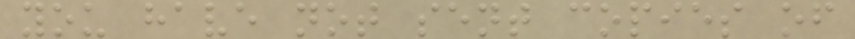you have not sent copies of
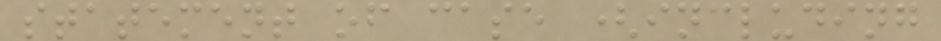statement of case (including
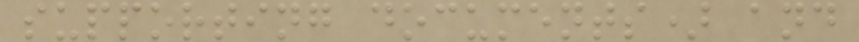supporting documents) and
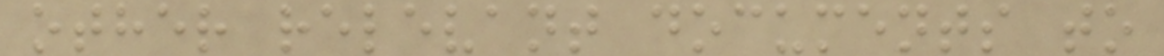other relevant documents to
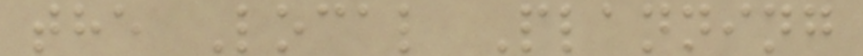the Local Planning
